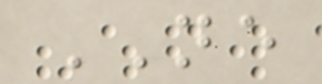NE
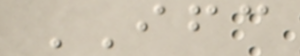IFC
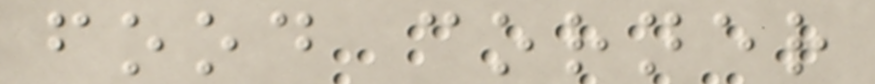food corner
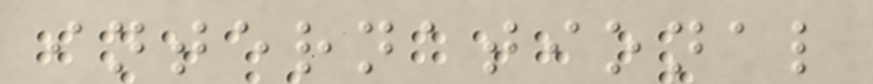international
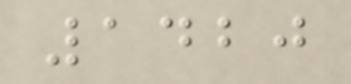1420
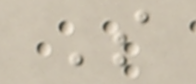S
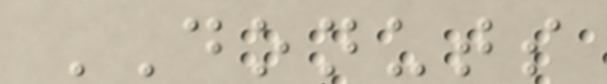DONUTS
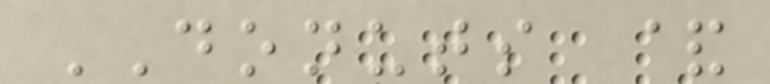DONUTS &
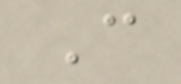C
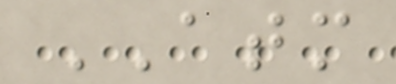ATM
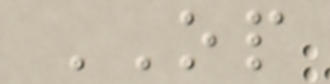OP
